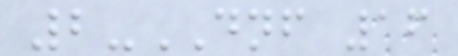2-DNF 16
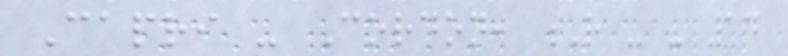Capri - Cordon, R - - 14
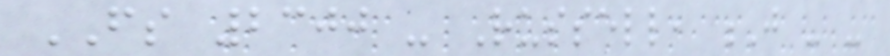FS 2300 - Russell, J - -
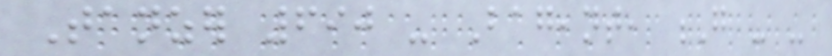Tanzer 690 - Bageant, G - -
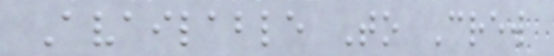Available To Crew
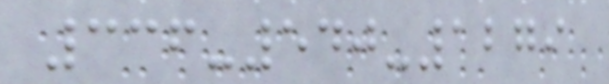336-540-1279
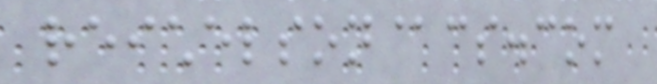reichelson@cs.com
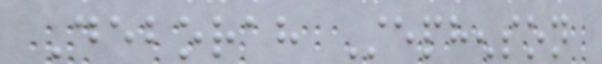Deborah Stephenson
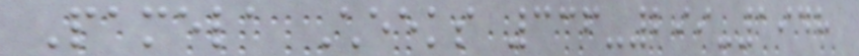Pamela Cheeks 336-299-1948
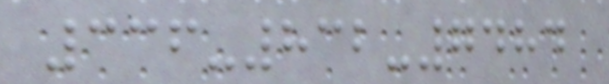336-832-7484
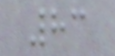83
